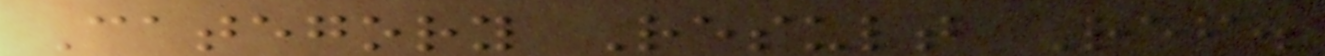Category Result Ref.
